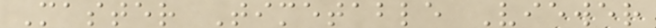Master Timetable Viewer
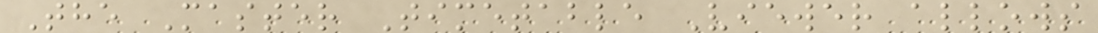The Master Timetable Viewer allows
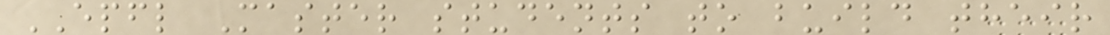EPFL Master students to build their
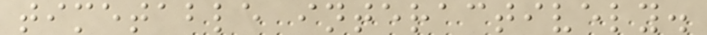timetable interactively.
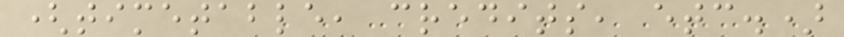(timetable, credits, etc.)
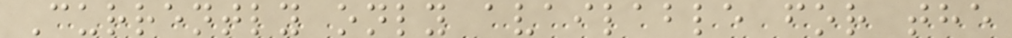Currently only available for the
